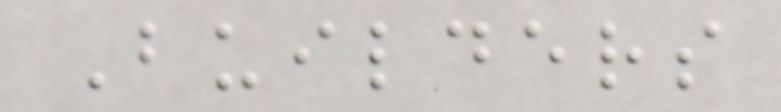Builders
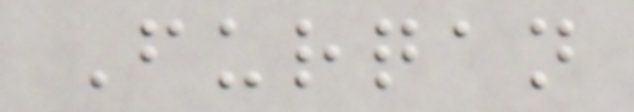Furqan
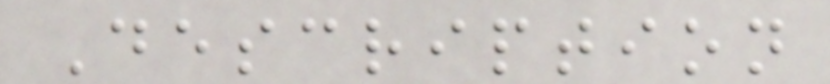Description
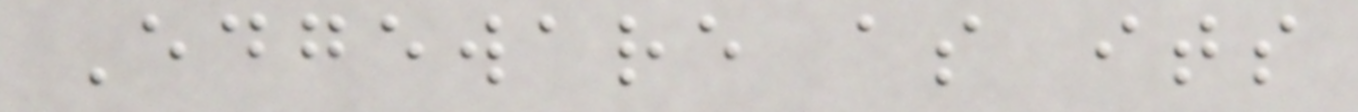Edgeware as its
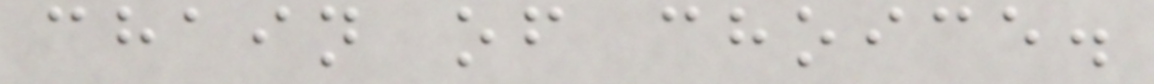chain of choice.
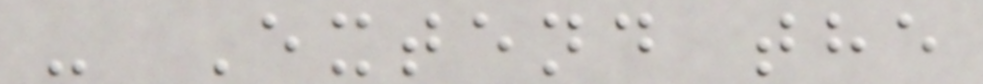- Extend the
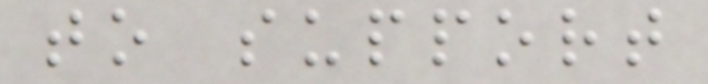to support
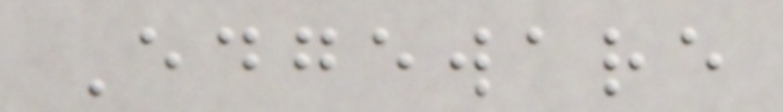Edgeware
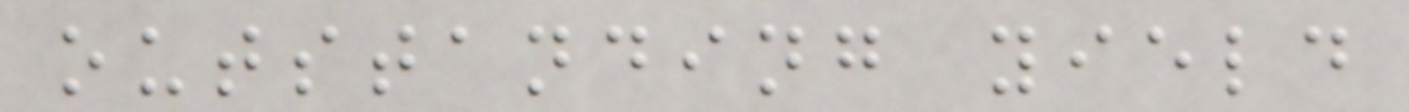outstanding yield
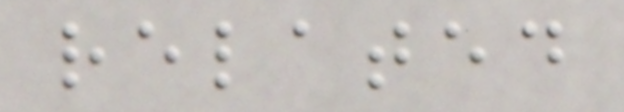related
